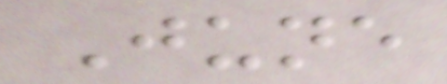June
